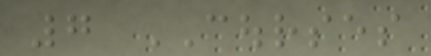7 COURSES
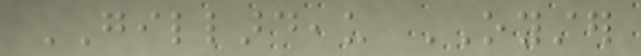GILLARDEAU OYSTER
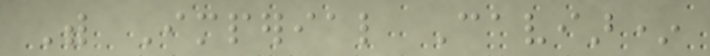With Imperial Caviar*
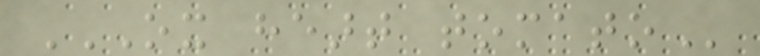OX HEART TOMATO
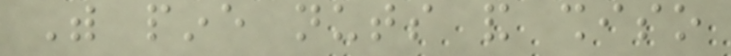With pine nuts and shiso
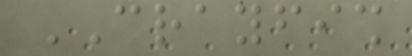CRAYFISH
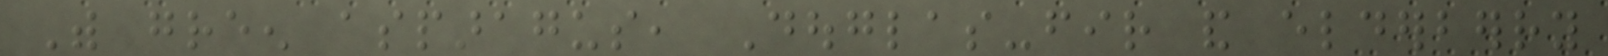With green asparagus, Douglas-fir and elderberry
